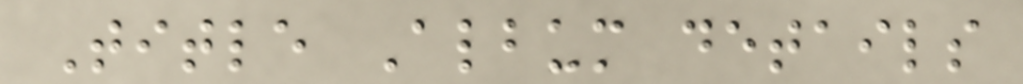Title Album details
